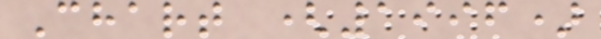Chart (1996)
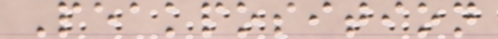Peakposition
